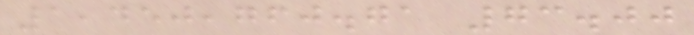1,450,760.71 73.00
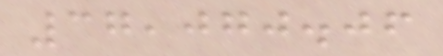37,070.06
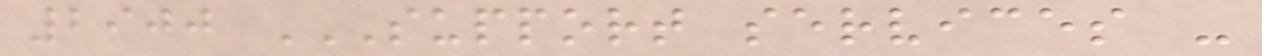2900 SUPPORT SERVICES -
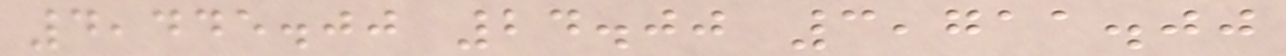4,445.00 24.00 3,711.00
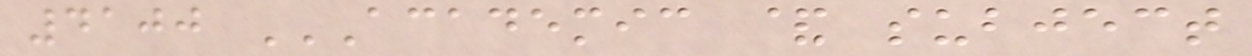4100 ACADEMIC & SUBJECT
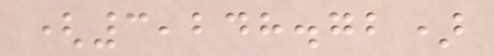(3,248.72)
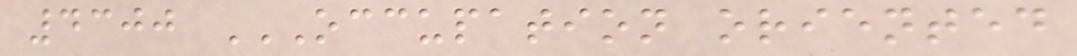4300 OCCUPATION ORIENTED
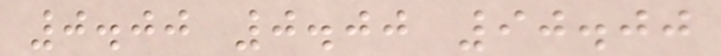0.00 0.00 90.00
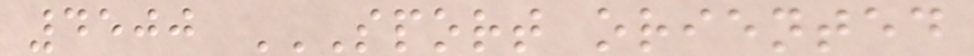4500 SPORT ORIENTED
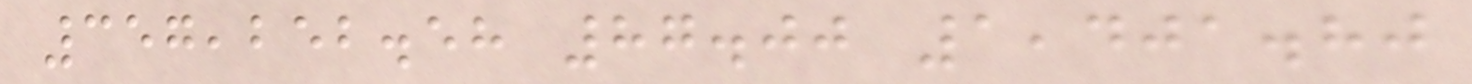357,252.58 87.00 1,401.80
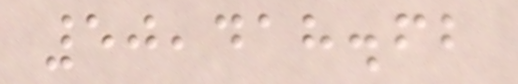50,418.62
